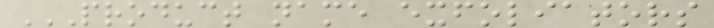PRODUCT NAME EXFOLIATORS
